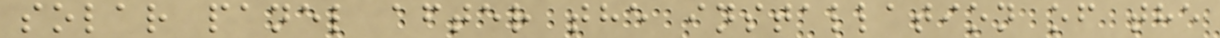solar panel after the installation of the
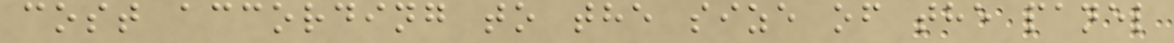cost according to the size of the panel
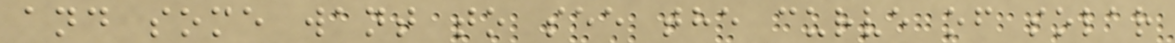and some want to see the curve of solar
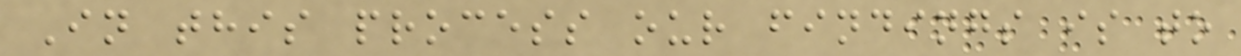In this process our findings is to
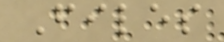Files
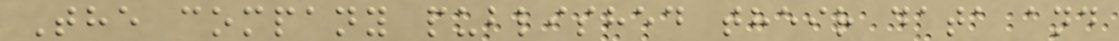The company published their data and
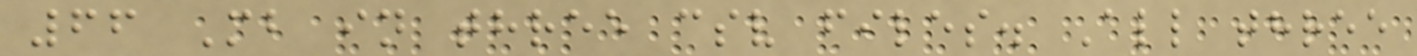66 Mb in three csv files. All three
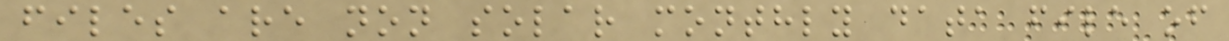files are non solar monthly data file of
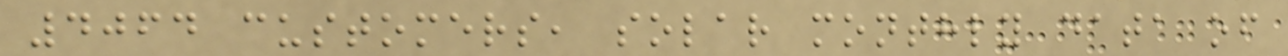4064 customers, solar monthly data of
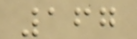167
